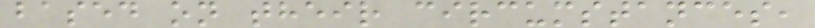based on their circumstances,
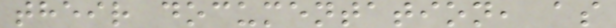their documentation, as
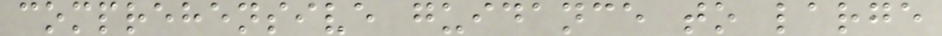comprehensive guidance to large
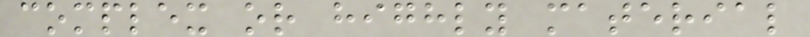complex or highly material
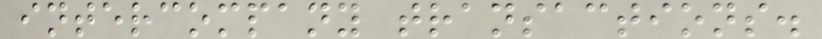intercompany transactions.
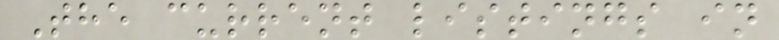The current listings in
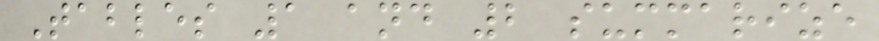Tables 1 and 2 summarize
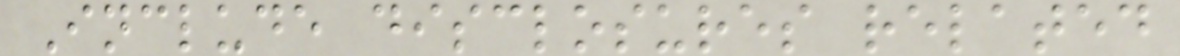Include disclosures related
